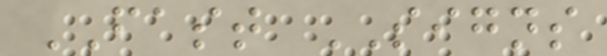FAST SIGNS
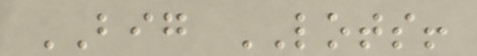BIG LOTS!
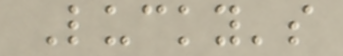Lucky's
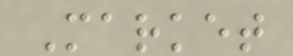Market
